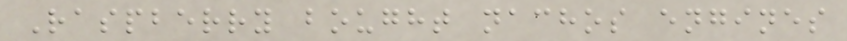Raspberry bought nachos engines
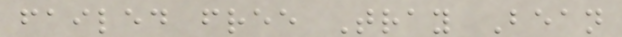failed free Tray Bean
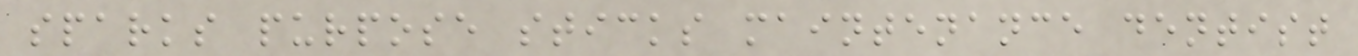sparks purpose sticks maintenance dentist
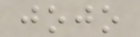jojo
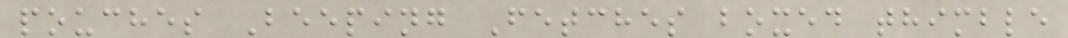pouches Beeping Fetches boxed thimble
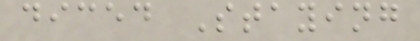diced Staying
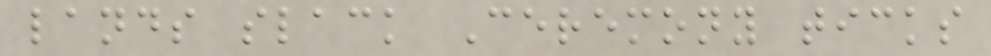lands slack Ceremony ticks
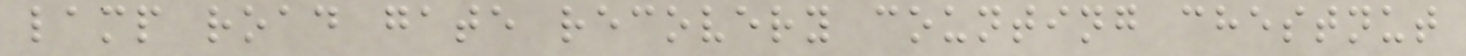lamp road gate recovery counting chestnut
